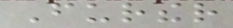Further
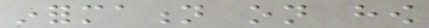information on how
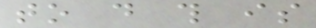to do this is
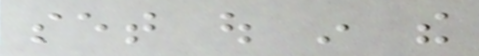set out in the
